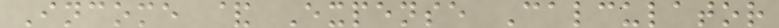Income & Expense Calculator
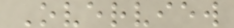Overview
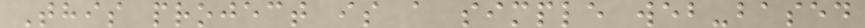This project is a simple web-based
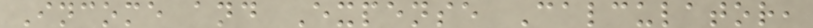Income and Expense Calculator,
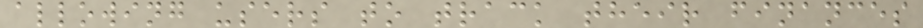allowing users to track their finances
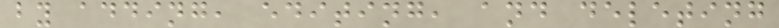by adding, editing, and deleting
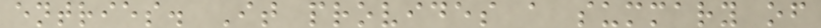entries. It provides a summary of
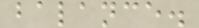balance.
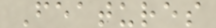Features
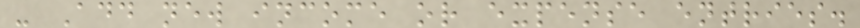- Add new income or expense entries.
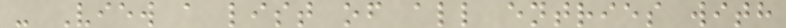- View a list of all entries with
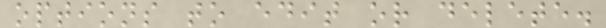options to edit or delete.
